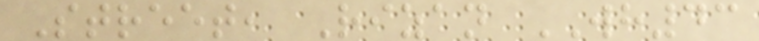Street, Rizan WH43
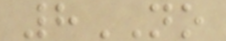8NO
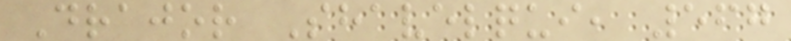Drajor Shavelqui, 567
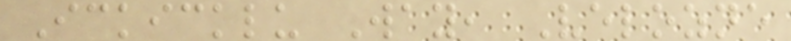Ickicklu Way, Velozne
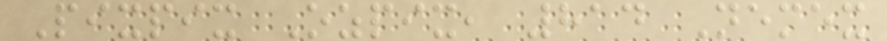Pixpix Ozpix, 814 Nemex
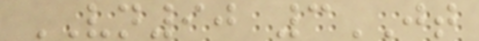VN90 3JT
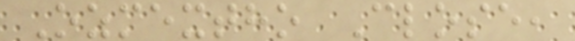Ozmextho Close,
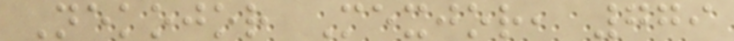Nekojor Mexjor, 779
